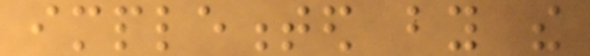implemented by the
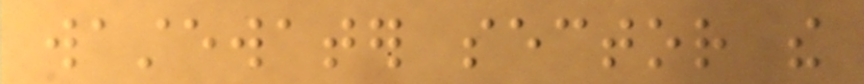wastewater sector the
